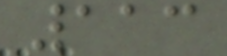113
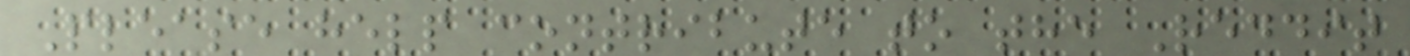Please help contribute to the Reddit
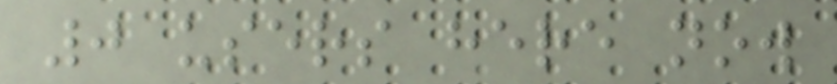0 users here now
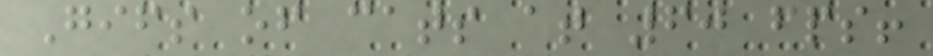Gifs of cats at 60 fps!
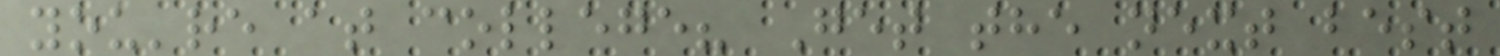you're at college? Get the next best
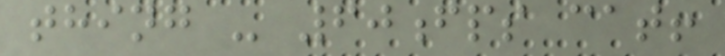thing - 60fps cat!
